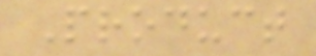Product
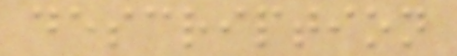description
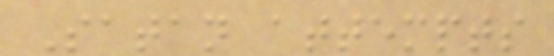Satan attempts
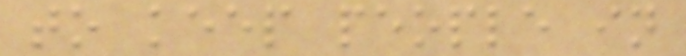to keep people in
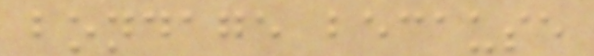bondage because
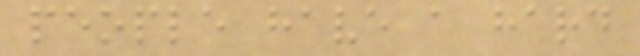people have a hard
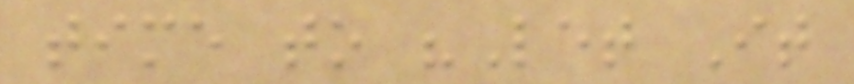time to "Let It
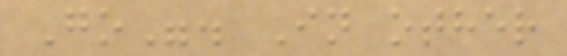Go". In other
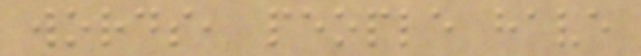words, people have
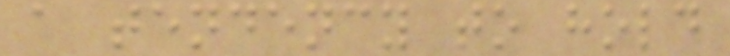a tendency to hold
